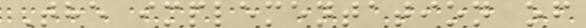The implementation of
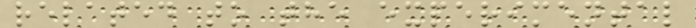related to the experimental
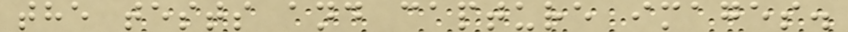the tests and capture images.
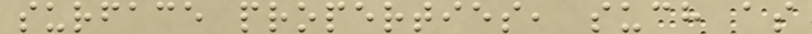surface properties, such as
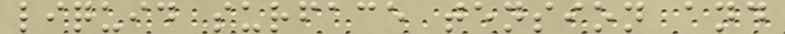liquid surface tension and
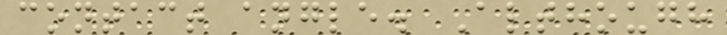contact angle. Although
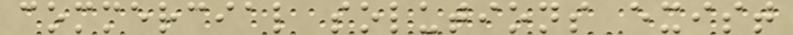commercial solutions exist
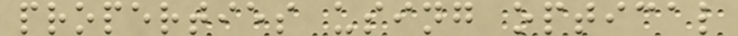properties using optical
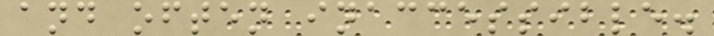and often inaccessible.
